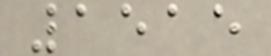1515
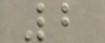2
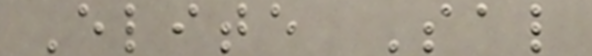Elite Sal
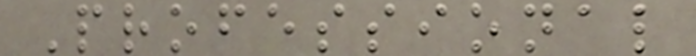Professional
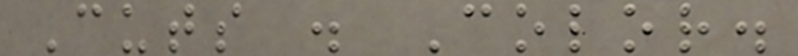Cuts . Color.
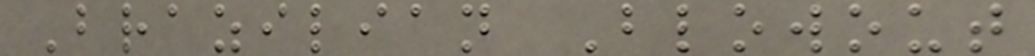Brazilian Blowout
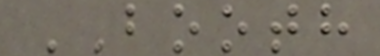BOOTH
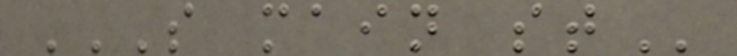S MAIN ST
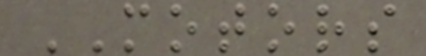MOTORS
